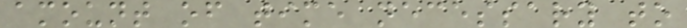amount of time necessary to
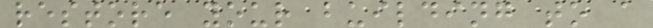restore your building to a
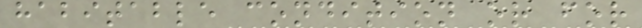habitable condition or for
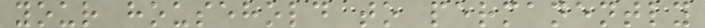your household to permanently
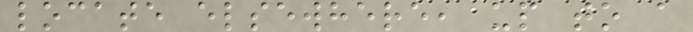locate elsewhere, up to a
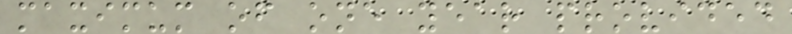maximum of one year provided
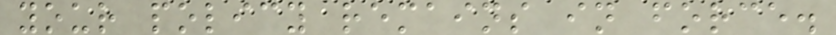your policy remains in force.
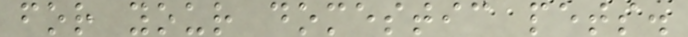for your domestic pets.
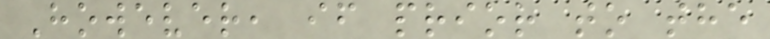However, if prior to the
